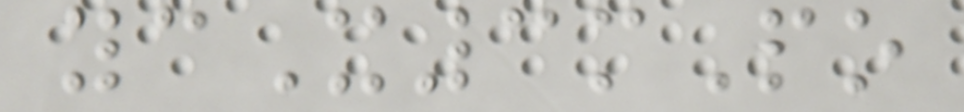ycX3mPo
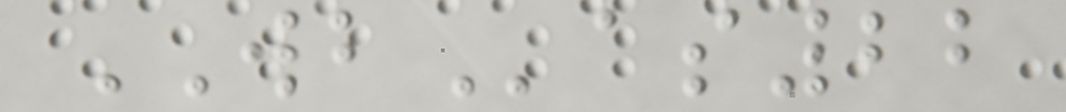WBas22
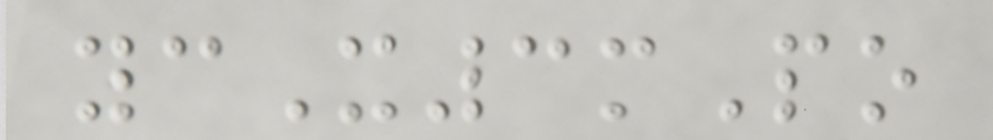ycX3mPo
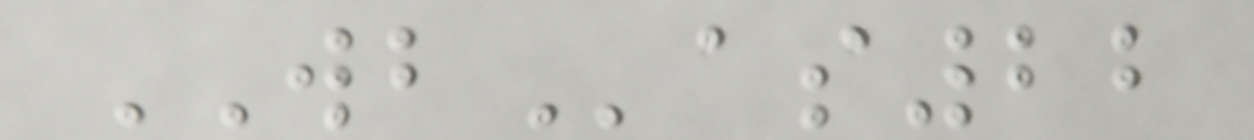WBas22
